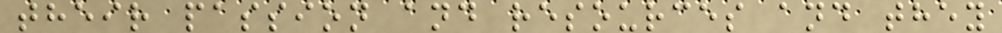their passion and resources and they
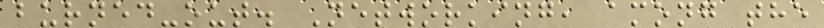burned-out. Networking, among the
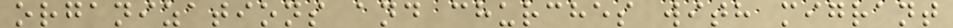organizations and churches with migrant
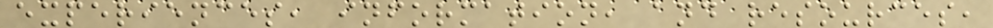experiences, information, and resources,
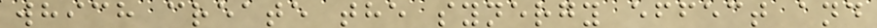which create the synergy effect and
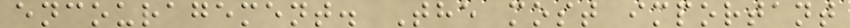encouragement. The most important
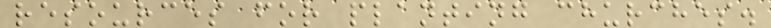resources for planting churches.
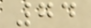74
